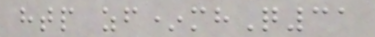htp zf*mhQ31
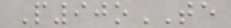P90oTE
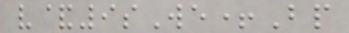v&9sWe+Bp
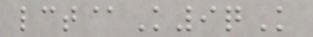lct@K9qK
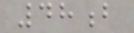48b
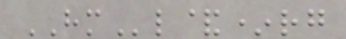HMl&*rg
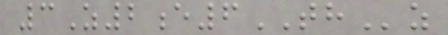3Z2e6THz
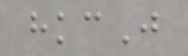hkcJ
